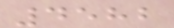4582
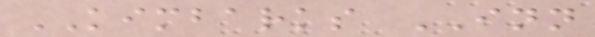KIMBARKS INN
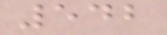542
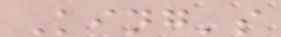King's
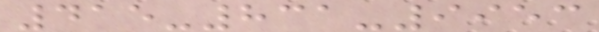415-831-9953
